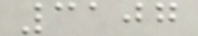3107
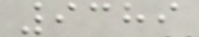9389
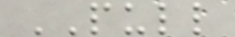PULL
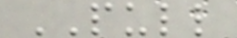PULL
